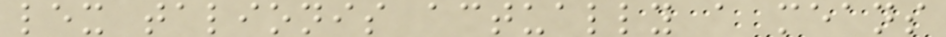lex talionis actually a means
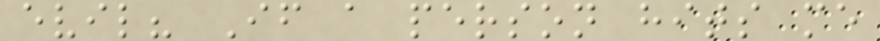evil? If a person hits me
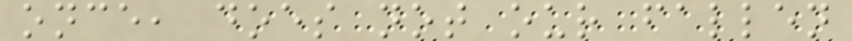once, does not our fallen
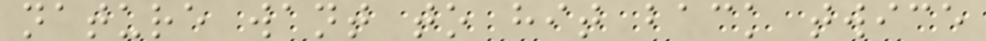nature want to hit back twice
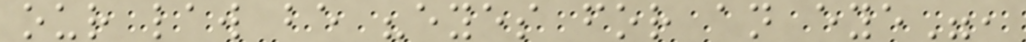our law be "eyes for an eye",
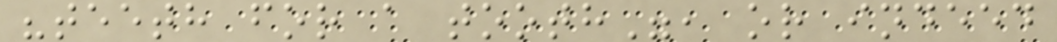"teeth for a tooth", or indeed
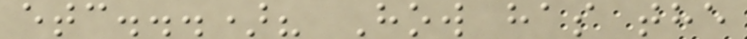etc...)? How has the
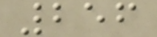256
